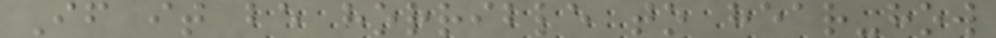If it be horrible to hear-how
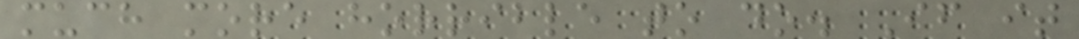much more horrible to do. If it
